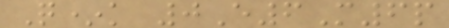Q*k 0E6M6p
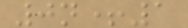0n+1
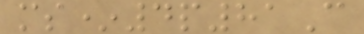ms*4p81C
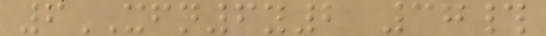6XFN6y2 37#
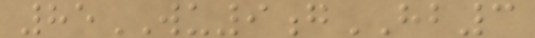85WU9gHB3
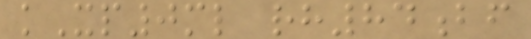kXp0ml rh84bf
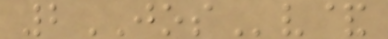2JOSv&
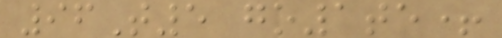96T5 go1te+
